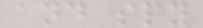and spy
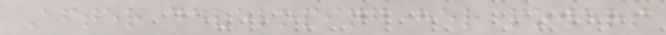After developing her powers
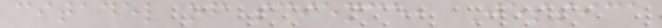citadel of science, Jessica
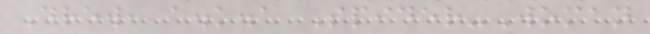Drew, a.k.a Spider-Woman
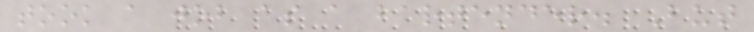took a job as a bartender. But
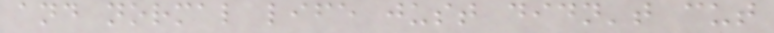and normal life just didn't cut
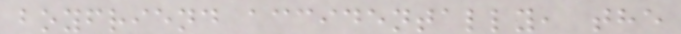boyfriend accidentally, the
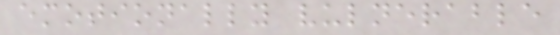emotionally vulnerable
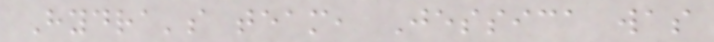Hydra's team, Jessica was
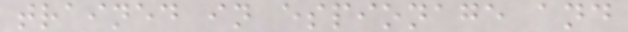trained in espionage and
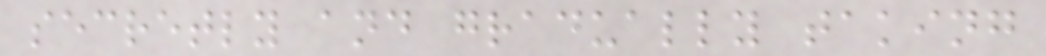secretly and gradually taking
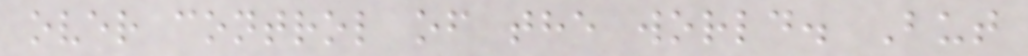over control of the world. But
